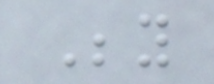Beyond
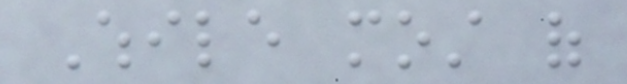While most of
